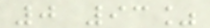0 93%
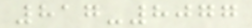817-8077
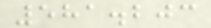581.203
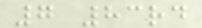7 83rd
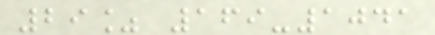29% 169-1041
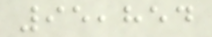95,854
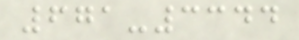671-3344
